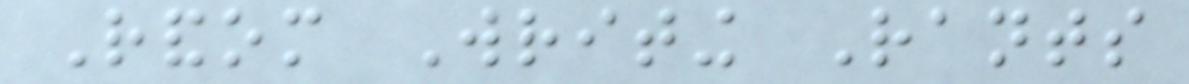Random Writing Rants
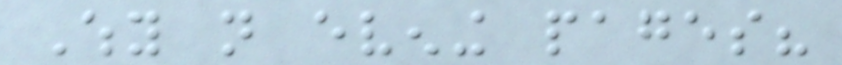Why not evening pages?
